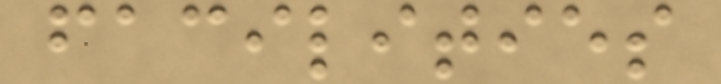facilities
